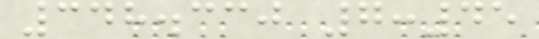348.330 7:45
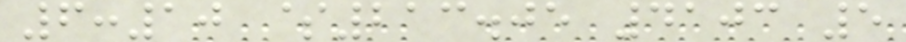6:10 $213.05 4103 5
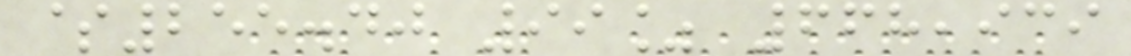$255.40 99% 668,939
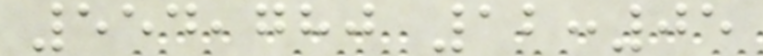554,780 12:05
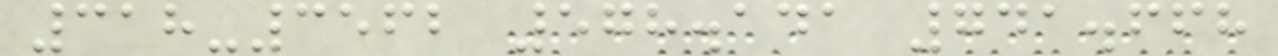318-3562 578.141 741.668
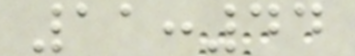11:44
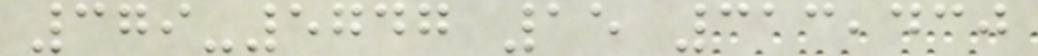379-5747 15 313,430
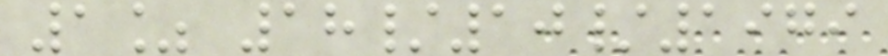1% 18/10/1979
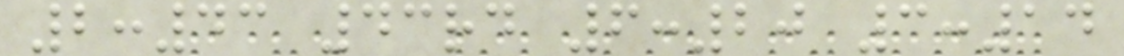2:43 43rd 6:20 3:14
